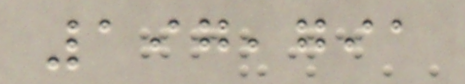197,791
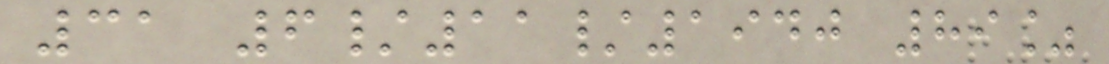31 6/11/1940 89%
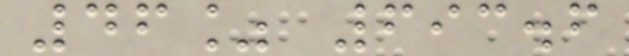46% 693.6
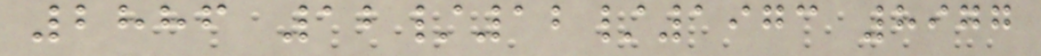2886 12/12/1973 8977
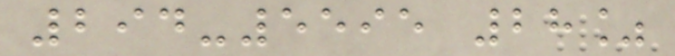294-5595 28%
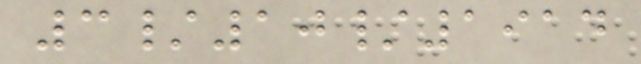3/10/1914
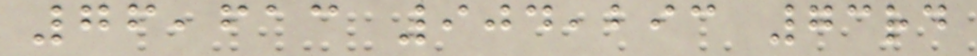76,613 904,293 73rd
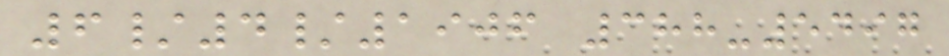6/4/1906 388-5497
